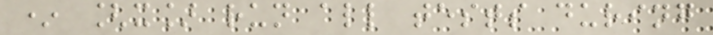* [x] run all tests during
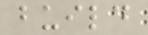build
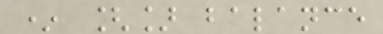* [] balance
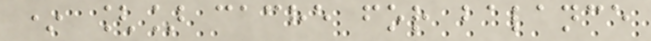* [] cache for balance
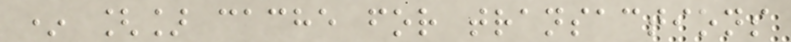* [] cache for transactions
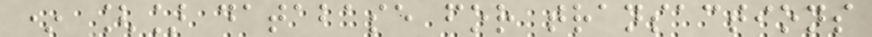* [] database for transactions
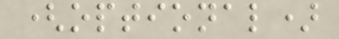(optional)
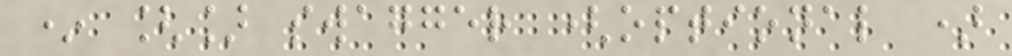* [] swagger (optional )
